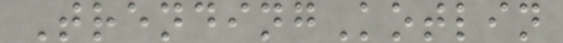TrendingKotlin
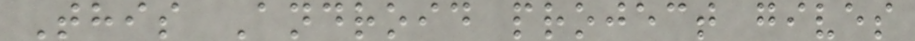This Android project gives
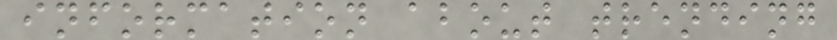information about trending
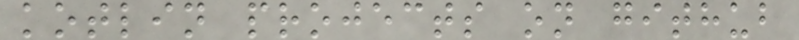kotlin projects on github
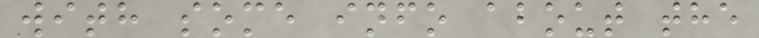with some info about the
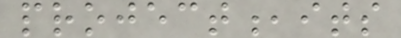project,its
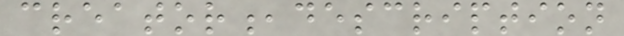creator,description
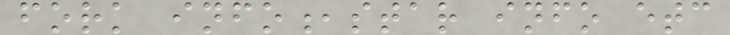fork info,star info etc
